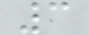3
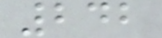242
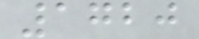1720
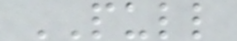PULL
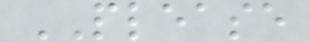PLEASE
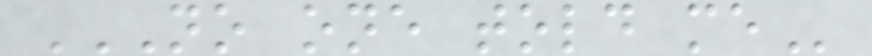NO ONE TOLD ME
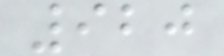920
